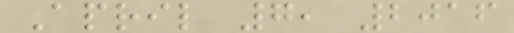April 7, 2016
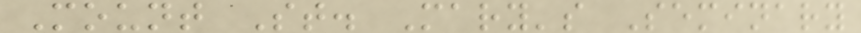Mount St. Mary's Seminary
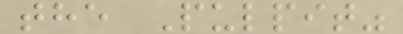the Pulpit"
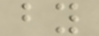by
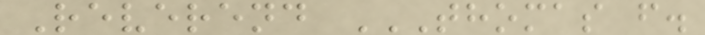Reverend THOMAS F.
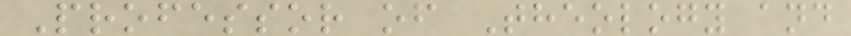Professor of Theology and
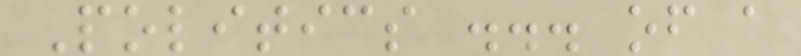Politics ... of a
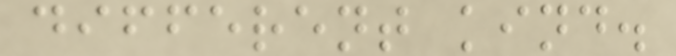different kind.
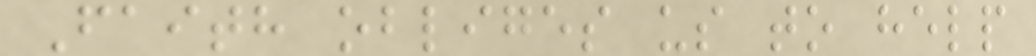Faith obliges us to help
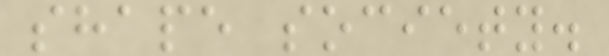shape society.
